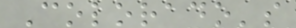Colorado's
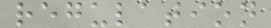regulation
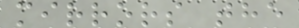mirrors the
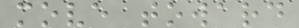move toward
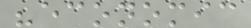"economic
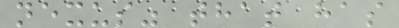nexus" that has
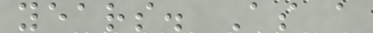years. As a
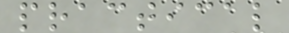practical
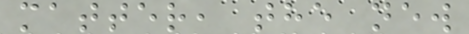matter, the new
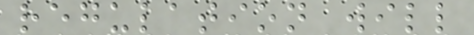regulation will
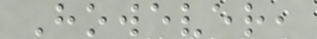However,
